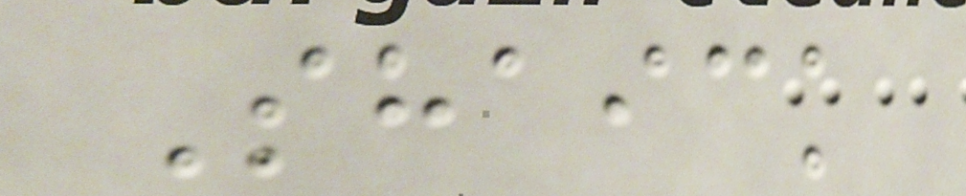Shaick
